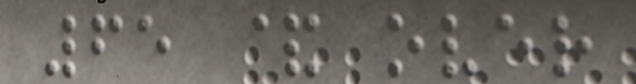65 & over
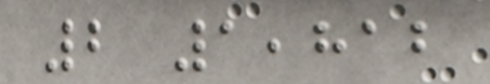2 1,812
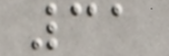31
